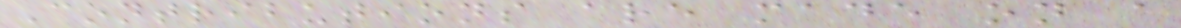Contributions are made on a
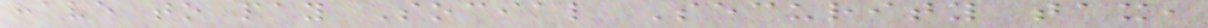have to pay Social Security tax,
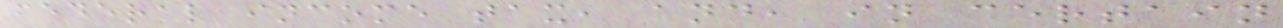federal income tax, and, in certain
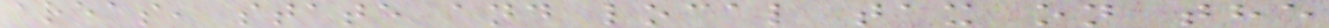areas, state and local tax on the
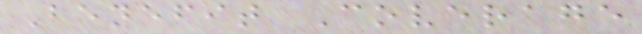Benefit Coverage
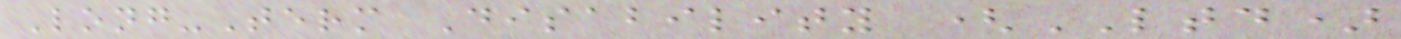Long-Term Disability (LTD)
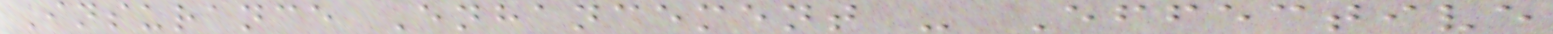Insurance Enhancement - Effective
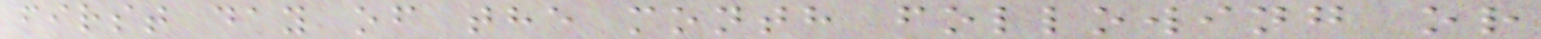first day of the month following or
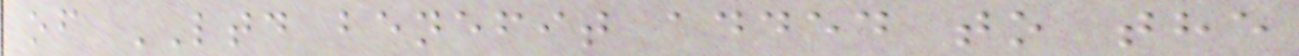of LTD benefit added to the
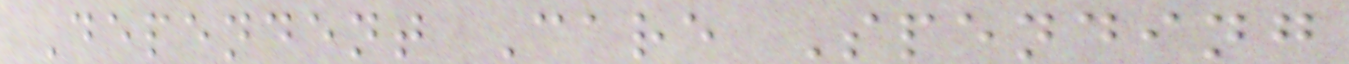Dependent Care Spending
